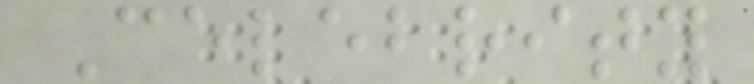Celebrity
